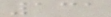131
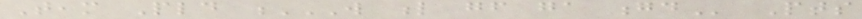Team Pld W L GF GA GD Pts
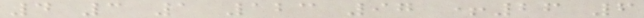4 3 1 123 97 +26 6
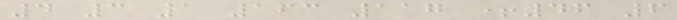4 3 1 163 117 +46 6
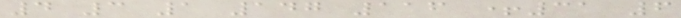4 3 1 147 116 +31 6
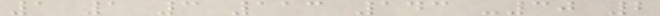1 1 3 113 143 -30 2
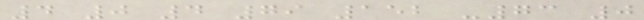4 0 4 79 152 -73 0
